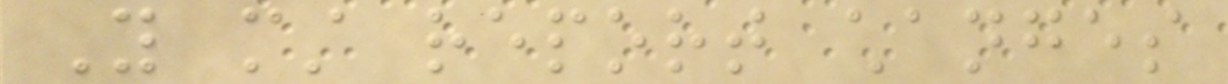You must report changes
